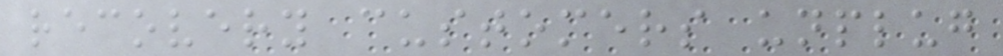recovery customers unplug
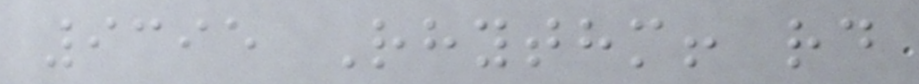9395 Rhythm! rd
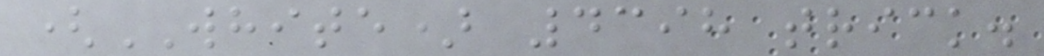(WHITE) 4398 trick.
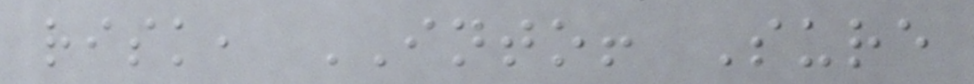risk, INTO! Sure
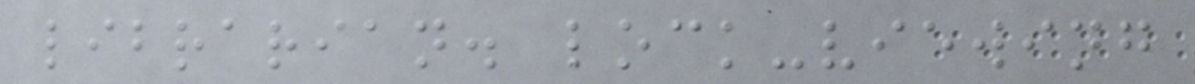librarian. lock-viewing
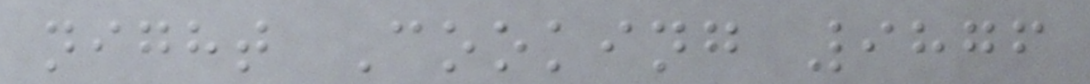night Cooking 9876
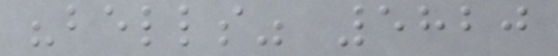"bells" 5820
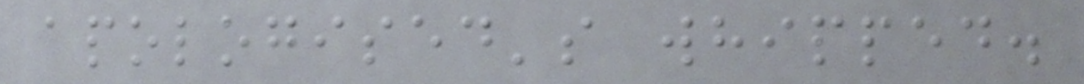apologised's whipped.
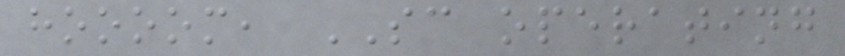hoooom, SC operating
